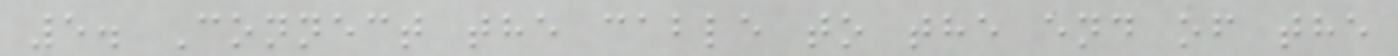5. Connect the cable to the end of the
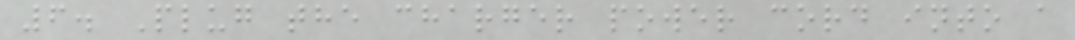6. Plug the charger power cord into a
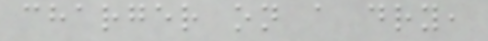charger on a dry,
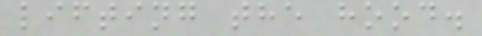lifting the hood.
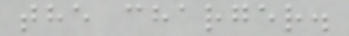the charger.
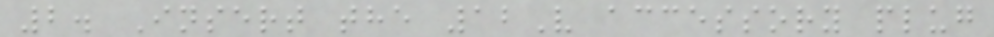2. Insert the 12V accessory plug
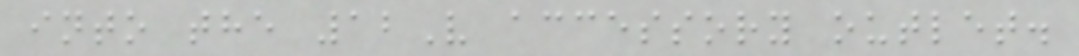into the 12V accessory outlet.
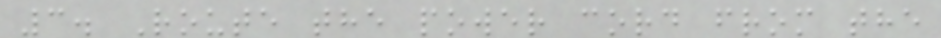3. Route the power cord from the
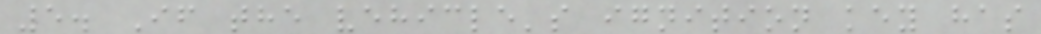5. If the vehicle's ignition key has
